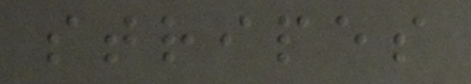stripes
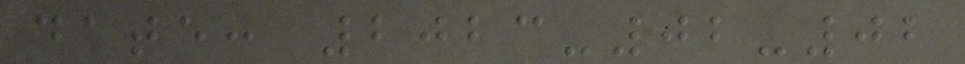date: 2023-02-02
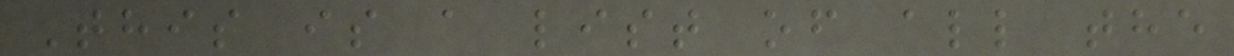This is a list of all the
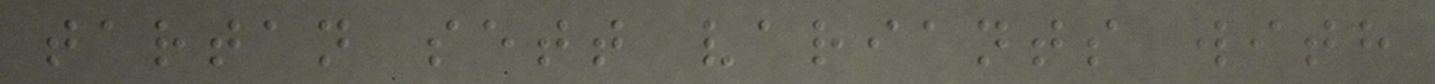tartan sett variants with
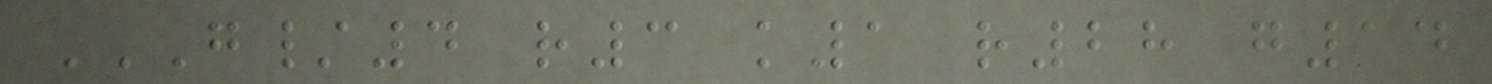G/4 R3 K1 R28 G14
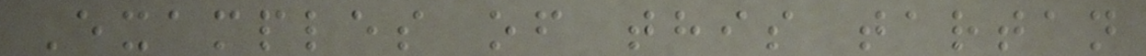Examples of this tartan
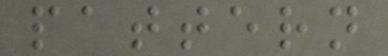pattern
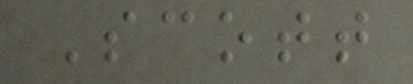Scott
